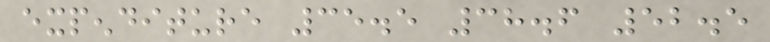expenditure 35.5 38.6 52.5
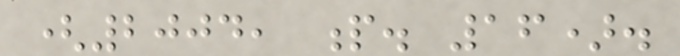(2004, p. 16).
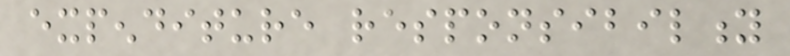expenditure responsibility
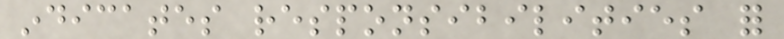indicates responsibilities for
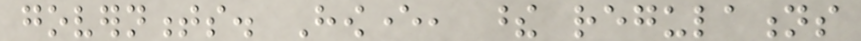governments. However, these regulations
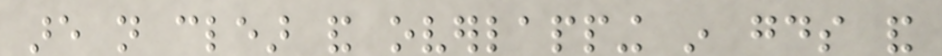are not clear and overlapping in goods and
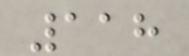118
